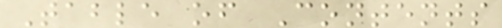Table of Contents
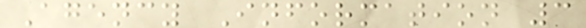Agency Information 3
